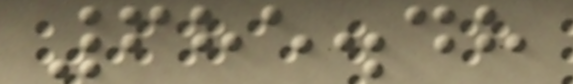685.48
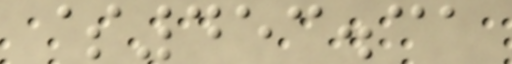$453.31
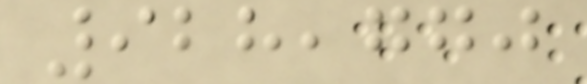928,770
